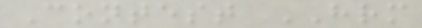Contest HRM
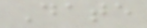Date
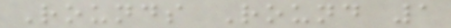Rounds Round 1
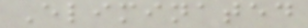Eliminated
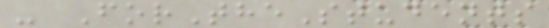- ForTheStudents
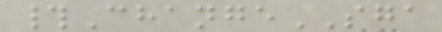#ChangeSGA
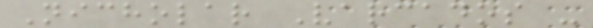Nicholar Varcados -
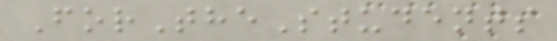ForTheStudents
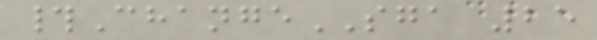#ChangeSGA 25
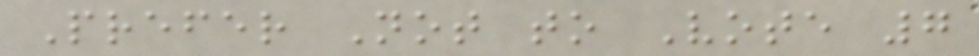Prefer Not to Vote 7
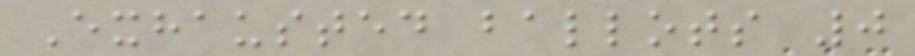Exhausted ballots 0
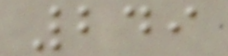249
